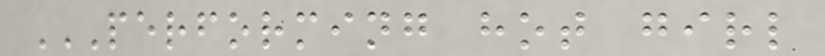PERFORMING HOT GIRL
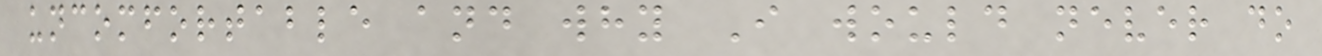uncomfortable and why I would never do
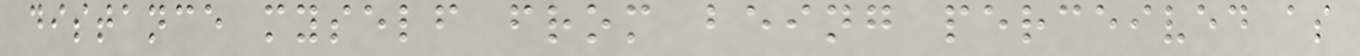distance myself from being perceived as
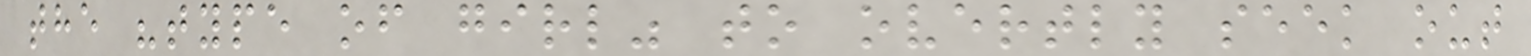the "type of girl" to overtly seek out
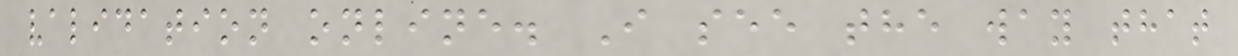validation online. I see the way that
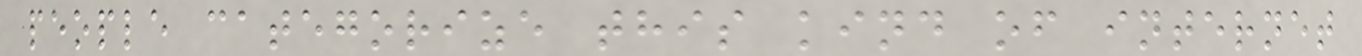people categorize this kind of internet
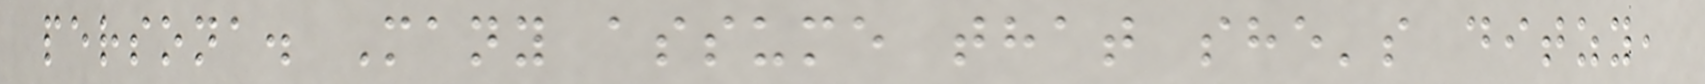persona. Many assume that she's ditzy,
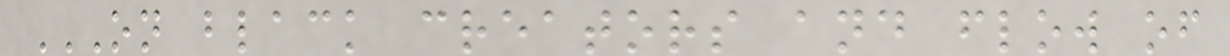ON BLACK CREATORS AND FLOW OF
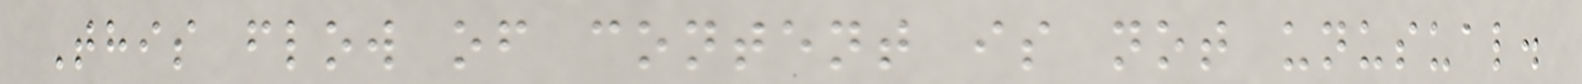This flow of content is not unusual.
